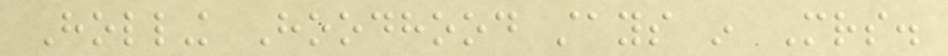Holling Hoodhood stays in Mrs.
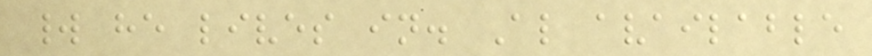world he lives in. Also available
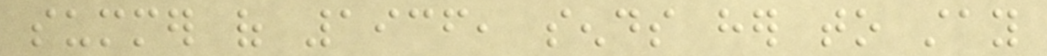summer of 1936, sends her to stay
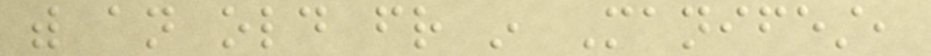with an old friend in Manifest,
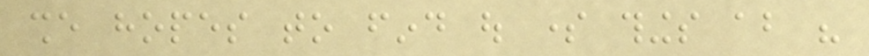she hopes to find out some things about his
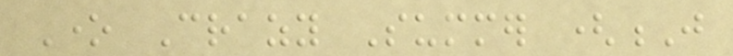One Crazy Summer (J
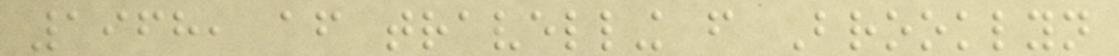1968, after travelling from Brooklyn
